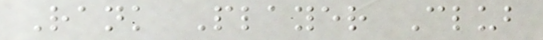Rank Player Club
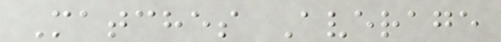Matches Average
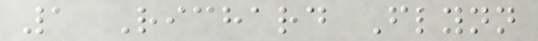1 Richard Flynn
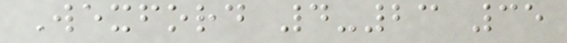Wexford 4-23 35
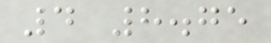4 8.75
